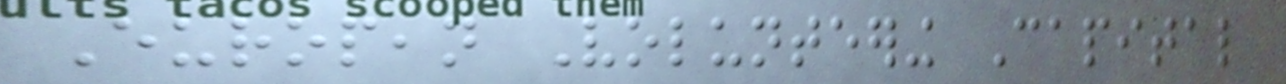European Volunteering Capital
